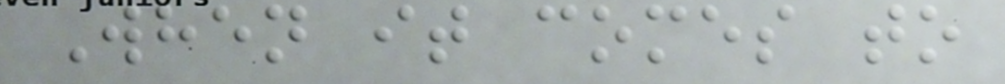When it comes to
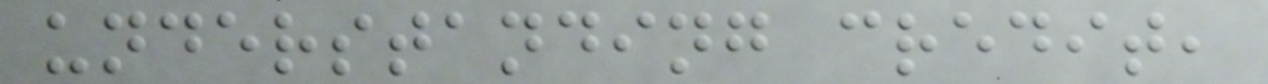understanding credit,
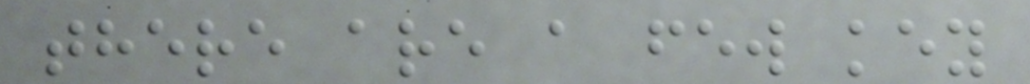there are a few key
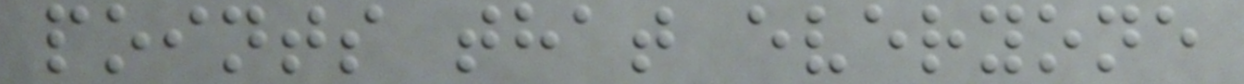points that everyone
